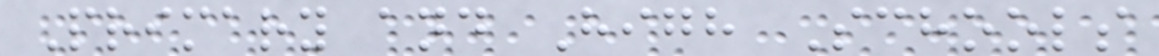Primary and High Schools
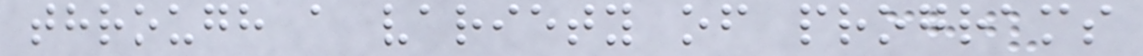through a variety of programs
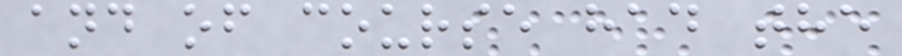and of course had the
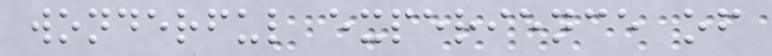wonderful experience of
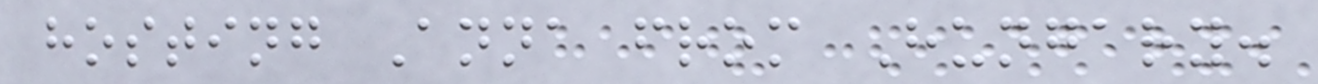hosting Anna from Hungary.
